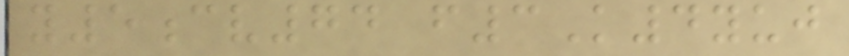y5cv74 f3K4yuj
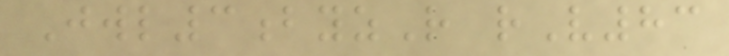Jwl3byzR rV83
